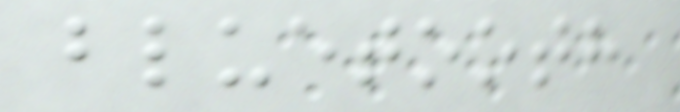bluetooth
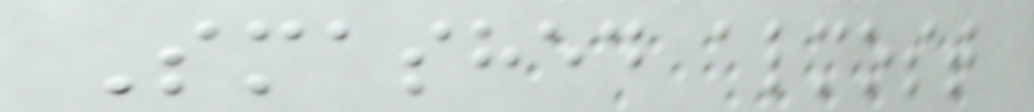Smashed almost
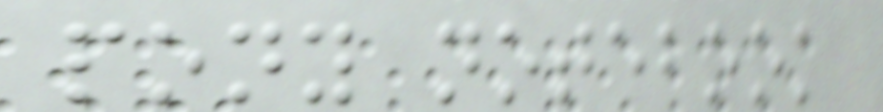pony notebook
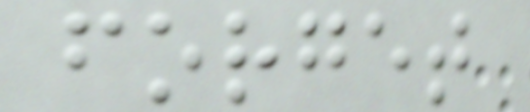forget
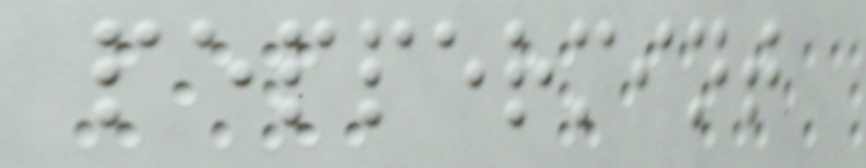peppermint
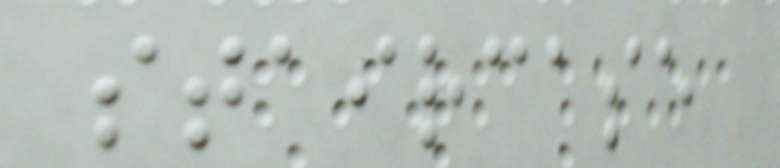staircase
